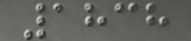1838
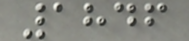1846
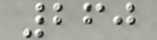260
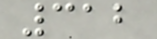312
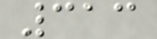313
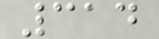314
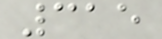315
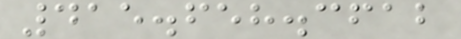415.658.3612
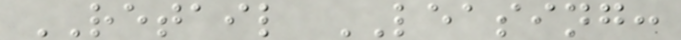RETAIL LEASING:
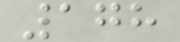178
